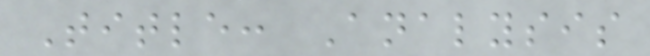Title: Analysis
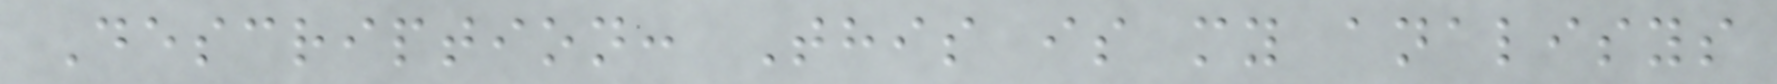Description: This is my analisys
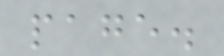page.
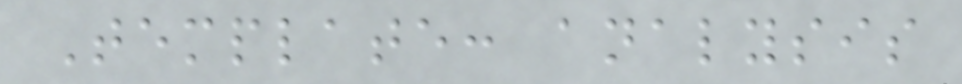Template: analysis
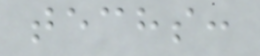techs:
